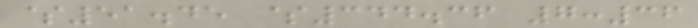$51.45 $344.36 7:36
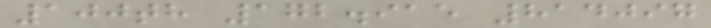100th 172.915 814097
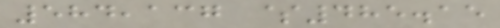584,137 $485.15
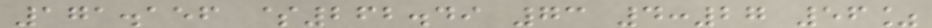171.156 $262.49 73 4:27 56%
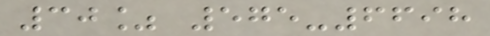30% 575-6698
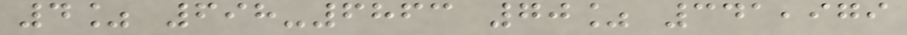4% 698-6863 70% 341,979
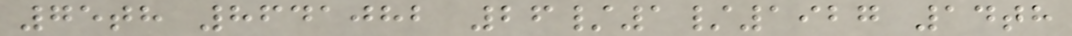75th 8641082 26/1/1927 14th
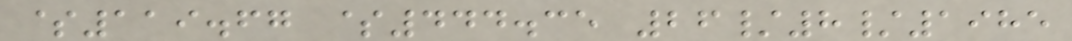$119.67 $444.35 26/8/1985
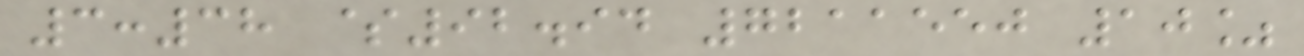3:38 $92.94 7211550 10%
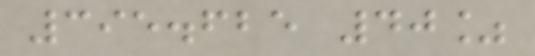395.625 40%
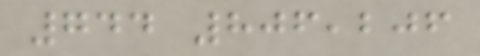744 806,206
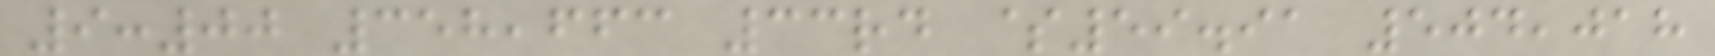9:00 358,663 33rd $59.91 504,018
